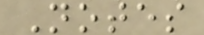Notes
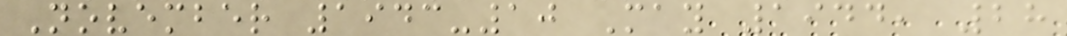November 1943-10 May 1944, 28
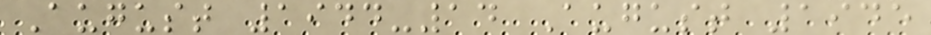August 1944-14 August 1945
